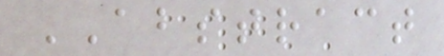ABSTRACT
